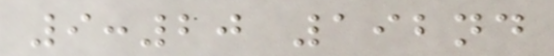9:20 192nd
